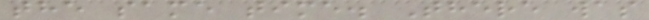the same time. There was
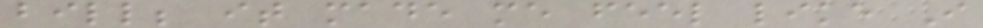bill; it made me feel like I
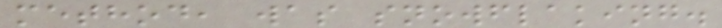method, was snowflaking.
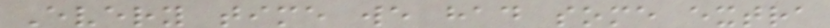Every time we had some extra
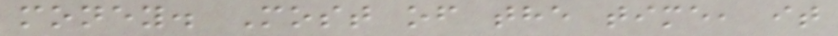money. Most of the time, it
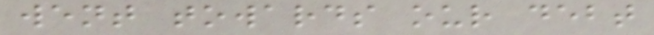went towards our debt
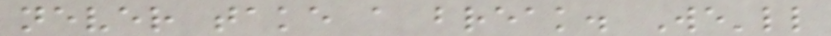never take a break. We'll
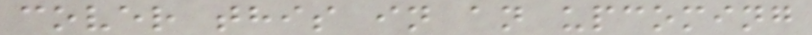cover this in an upcoming
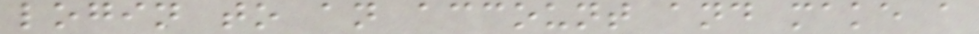login to an account and make a
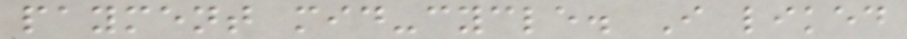payment mid-cycle. I liked
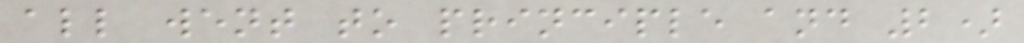all went to principle and 2)
